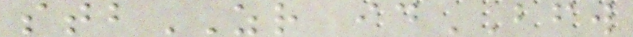stbZR idBFW
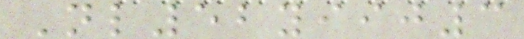Nl52yiij3
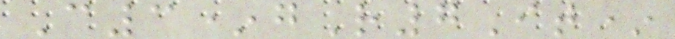C3*gR7It*
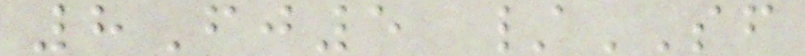8Fj5 /SF
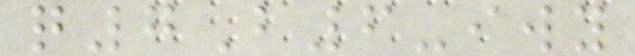q7B6-iwy
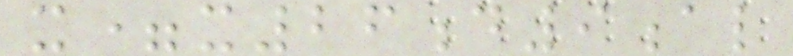x=x26d9al
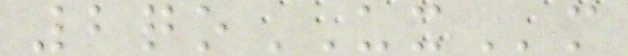2qoUXm
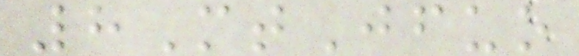8MtJfuo
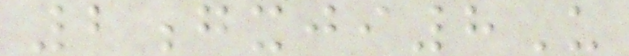2gxji8U
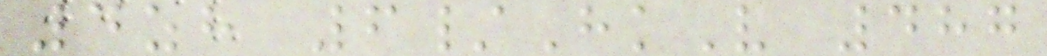4zh 6/HkV 487
